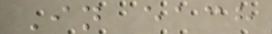In each
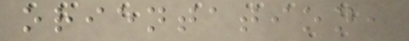orientation,
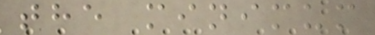the minimum
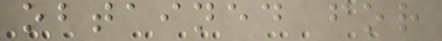obtained for
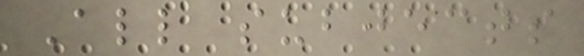All subjects
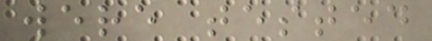were tested
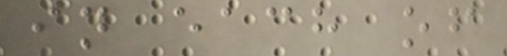in each of
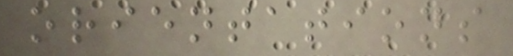orientations
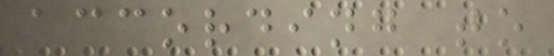according to
